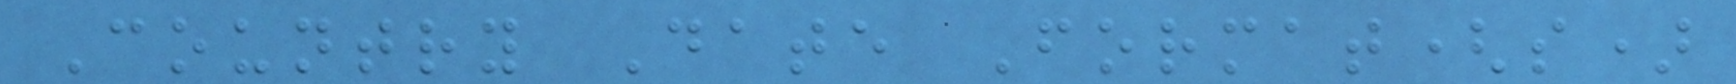Country Date Format(s)
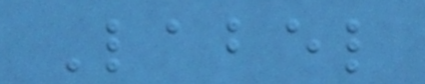Label
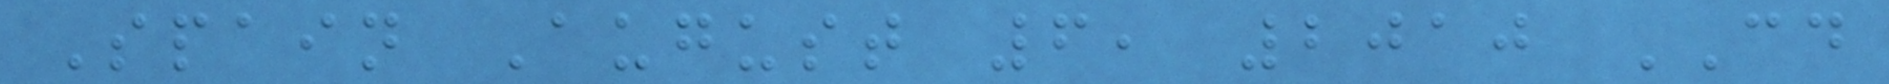Spain August 6, 2010 CD
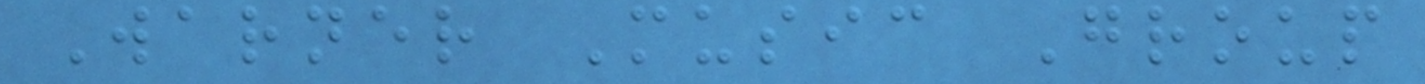Warner Music Group
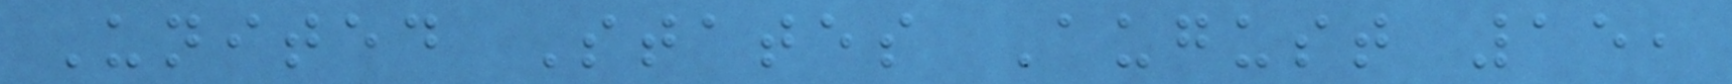United States August 15,
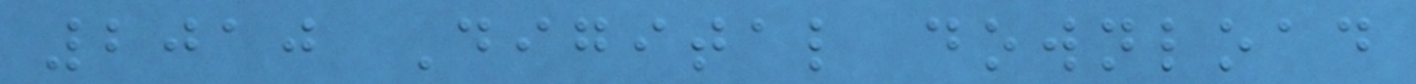2010 Digital download
